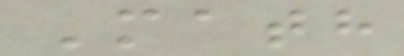Math
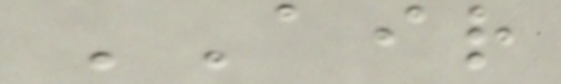AIR
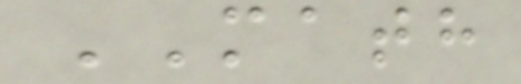MATH
